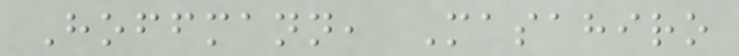Hoffmann, Masahiro
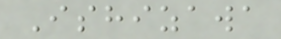Ishizawa
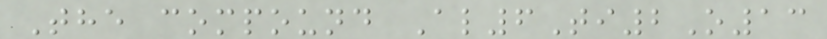The compound Al6Ti2O13
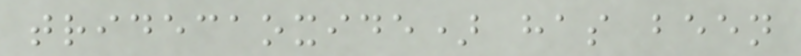tridecaoxide) has been
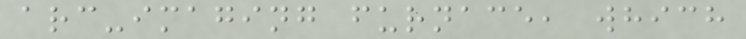arc-imaging furnace, which
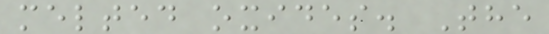melted oxides. The
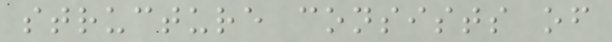structure consists of
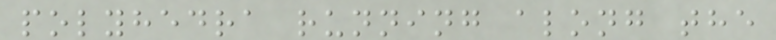polyhedra running along the
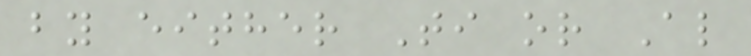by either Ti or Al
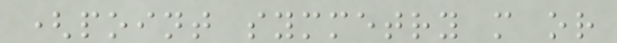(point symmetry m or
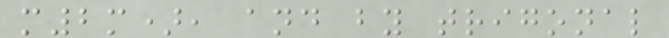m2m), and by trigonal
